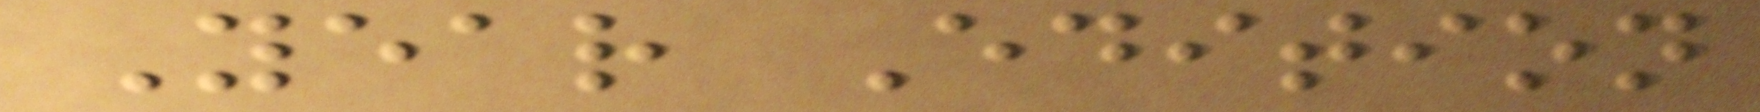Year Edition
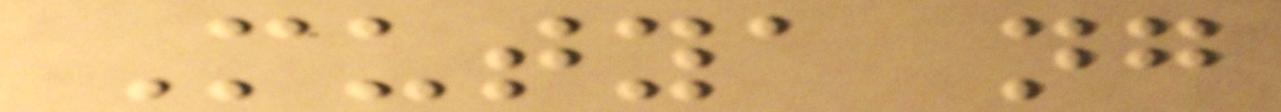Mutya ng
